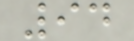94
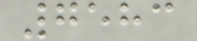7583
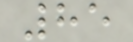85
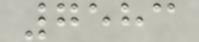7583
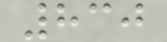830
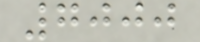7000
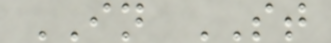IN ST
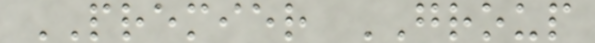PREMIER GROUP
